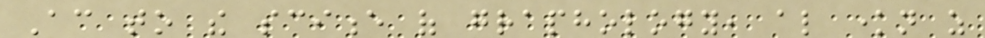According to the science of graphology, also known as
